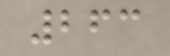263
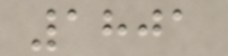1801
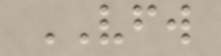VFW
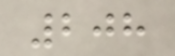208
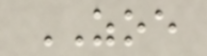ZOE
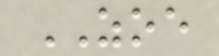ZOE
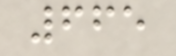665
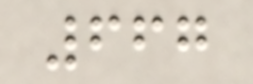667
